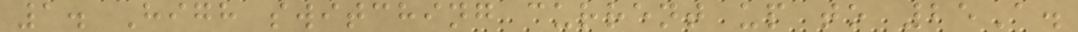1. High switching current up to 25A.
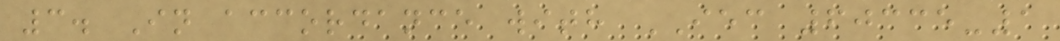3. In accordance with IEC 60335-1
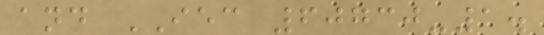and IEC 60730-1.
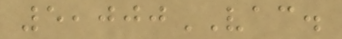5,000VAC.
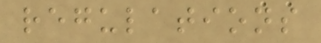regulations
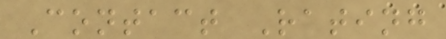Contact Rating
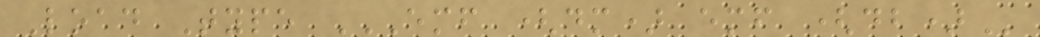Load Type EMF (DM) EMF (DB)
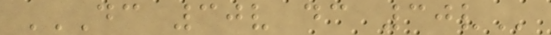DC 30V DC 30V
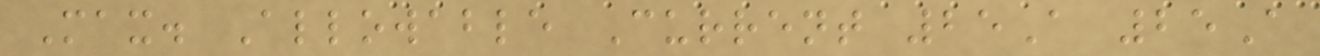Max. Allowable Current 25A 25A
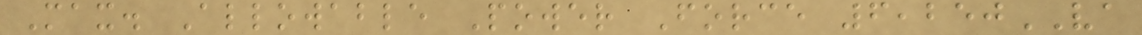Max. Allowable Power Force 6,250VA
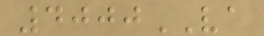4000VA
